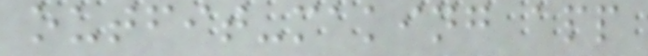outfit-making app
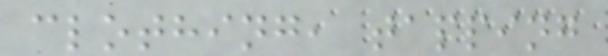clothing, tapping
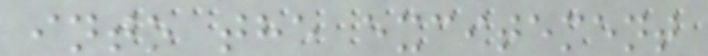into the excitement
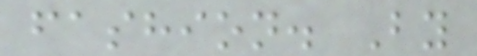fashion. By
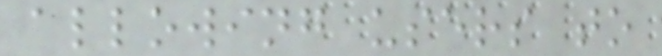allowing users to
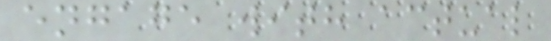engage with actual
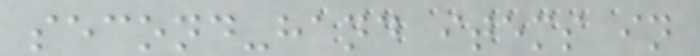second-hand items in
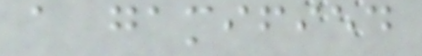a gamified
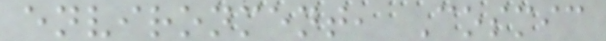environment, Cosmic
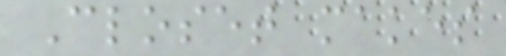Closet makes
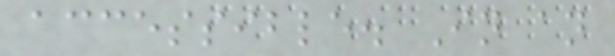accessible. In an
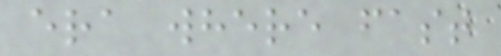era where fast
